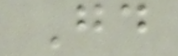Good
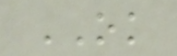OK
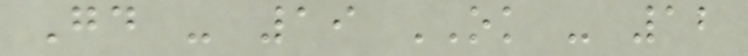Good - 19 OK - 12
